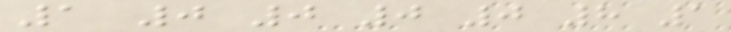1 0 0 0 0 8 1
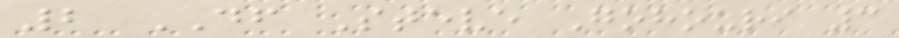2 DF Steve Gohouri 3
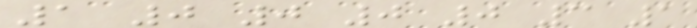1 0 0 0 0 3 1
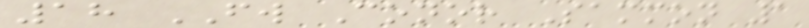18 FW Conor Sammon 1
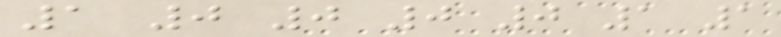1 0 0 0 0 1 1
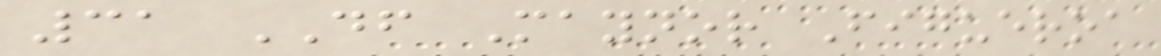31 DF Maynor Figueroa
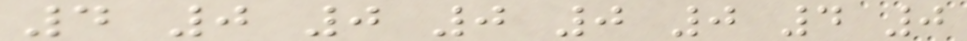4 0 0 0 0 0 4 0
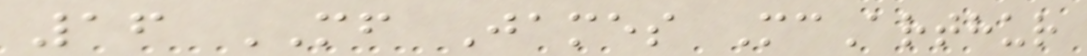16 MF James McArthur
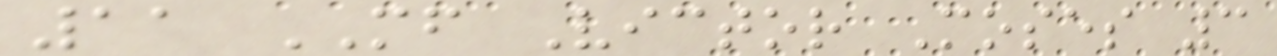11 MF Victor Moses 3
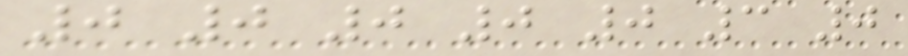0 0 0 0 0 3 0
